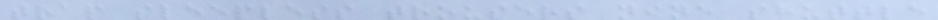trap sleepless trousers nine shuttle
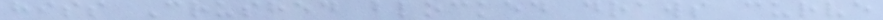hiss Crushed blocked draws curve
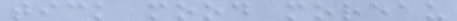tick mood moreau
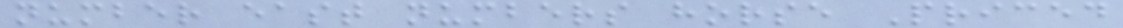number east numbers horse Priced
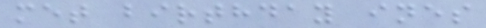met birthday ines
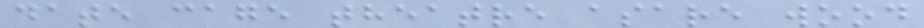date cage theatre asare wood
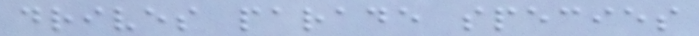drives parade species
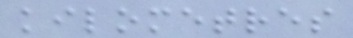kilometres
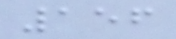156
